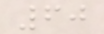60
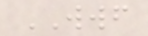WWF
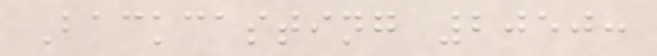Backcasting 2050:
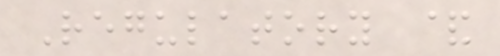Regulatory &
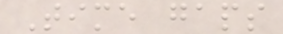Time gaps
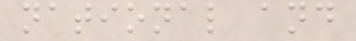national and
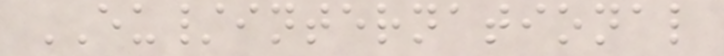EU/international
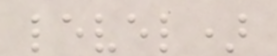level)
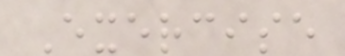Exercise
